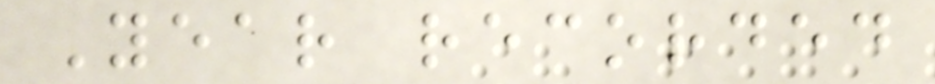Year recorded
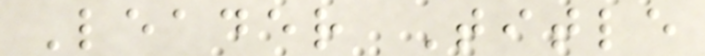Leader Title
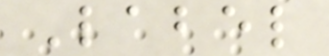Label
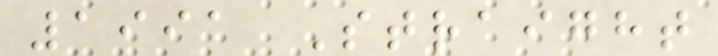1991 Straight
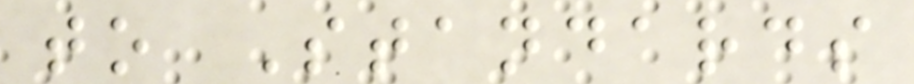to Standards
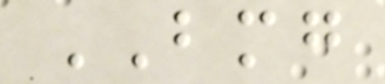BMG
